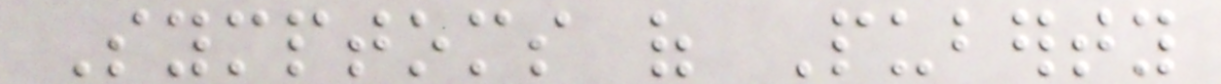Symptoms of Puberty
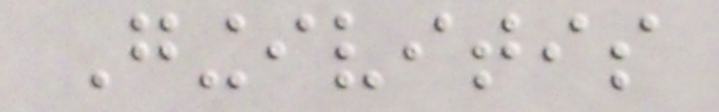Gingivitis
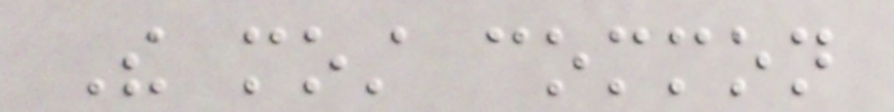The most common
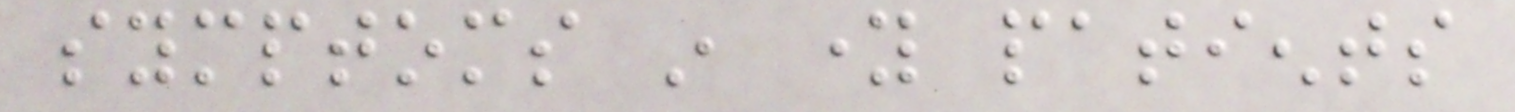symptoms in young patients
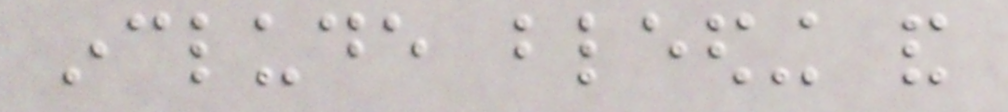include bleeding and
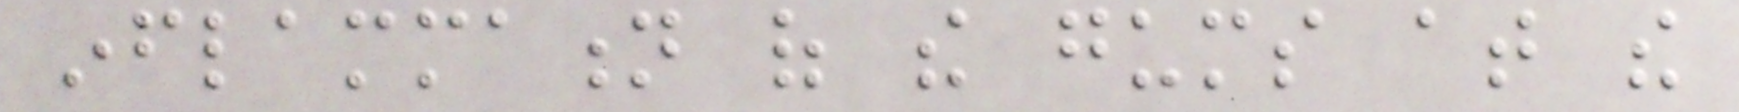inflammation of the gums at the
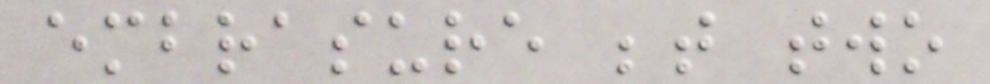embrasure between two
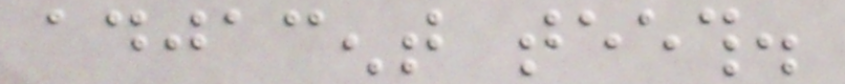adjacent teeth.
